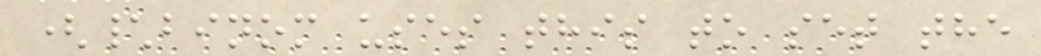(\binom uses this to set the
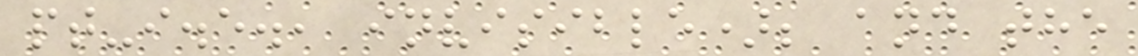pt-i.e., invisible); and the
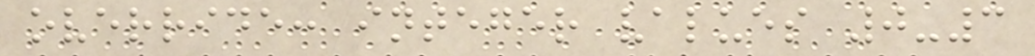override: integer values 0-3
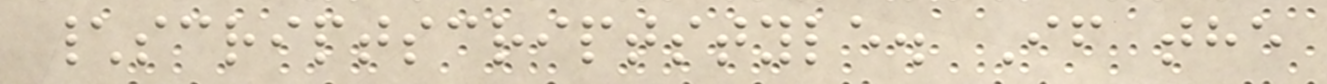\scriptscriptstyle. If the
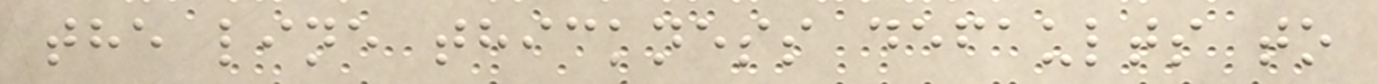the line thickness defaults to
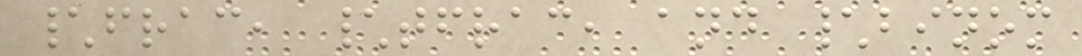\frac, \tfrac, and \binom
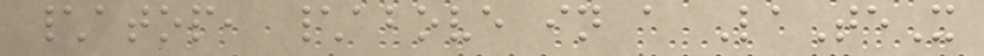\atop, \above in a LaTeX
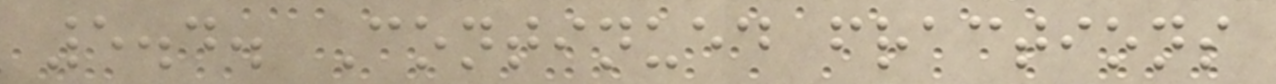5.4. Continued fractions
